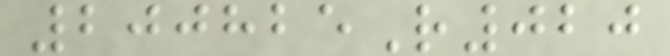200825R020
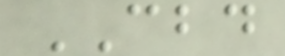CBD
